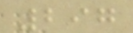297
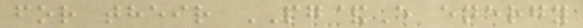for their PG&E energy
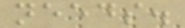needs.
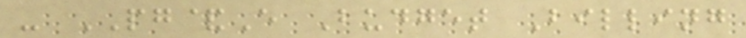- PG&E Budget Billing
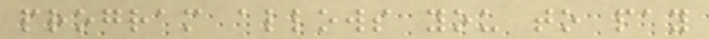program allows you to pay
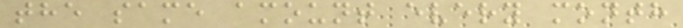the same amount every month
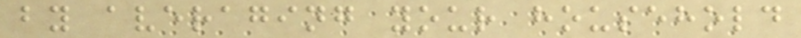by averaging your household
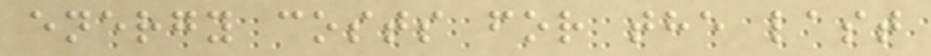energy costs for the last
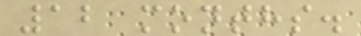12 months.
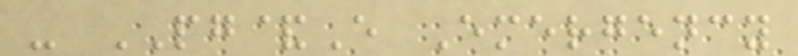- PG&E Emergency
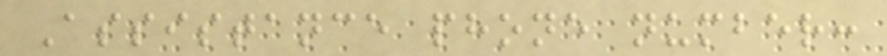Assistance phone number:
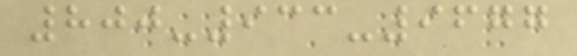800-933-9677
